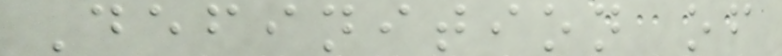Definition of
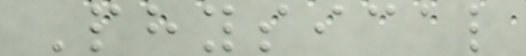Physical
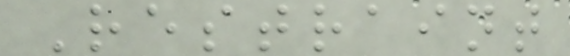Restraint
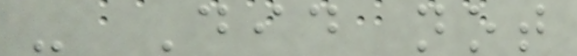- Did not
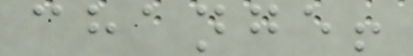change!
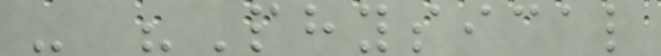- "Physical
